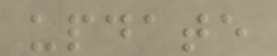update
